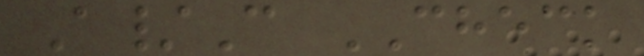A/C CHECK
